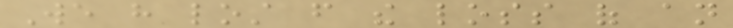We have lost from the loss of an
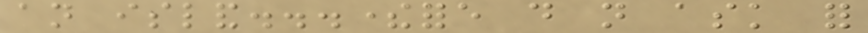an island...therefore do not ask for
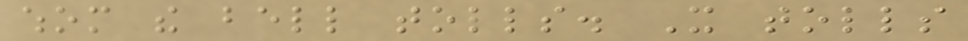whom the bell tolls. It tolls
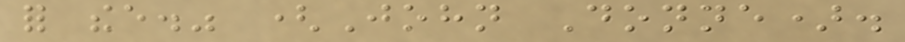for thee." (John Donne).
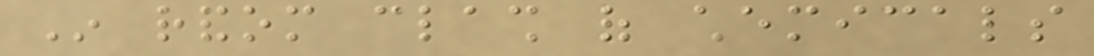In random clash of chemicals
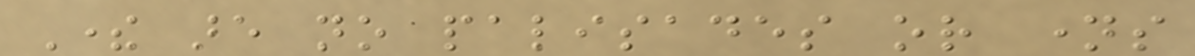There are no palisades or names
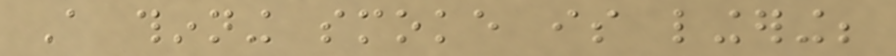A thinning smoke is lingering;
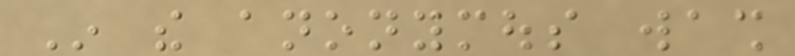In the anonymous wash
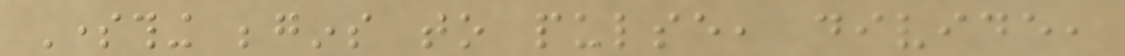Something begins to pulse, divide,
